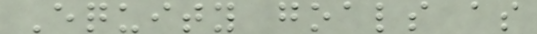Equity goals as
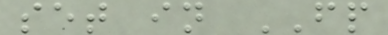set in FP
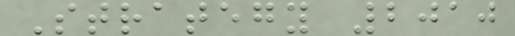Strategy 2010
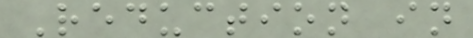Reduction in
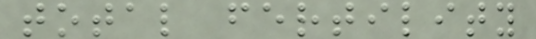total fertility
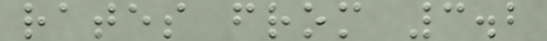rates from 3.2
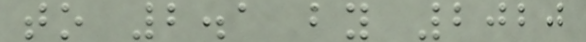to 2.1 by 2020
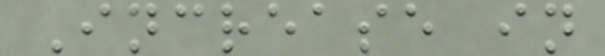Increase in
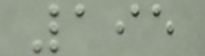195
